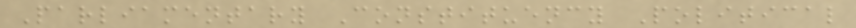Parliamentary Constituency Political
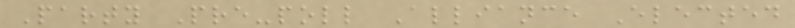Party Pre-poll Alliance Elected
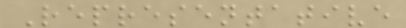Representative
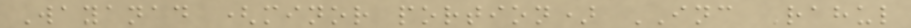Wayanad (minor portion) INC Rahul
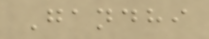Gandhi
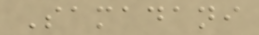Samadani
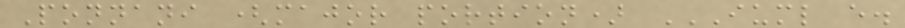Ponnani (major portion) IUML E.
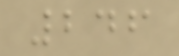246
